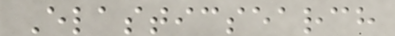Elasticsearch
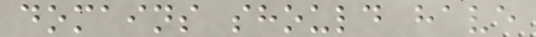domains should have
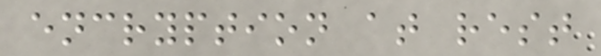encryption at rest
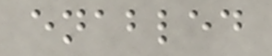enabled
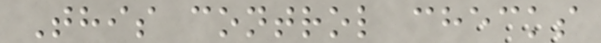This control checks
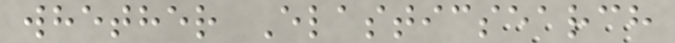whether Elasticsearch
